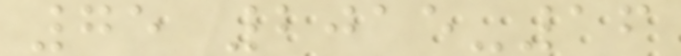75 2015-16
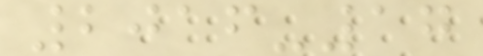2016-17
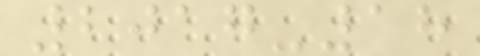2017-18
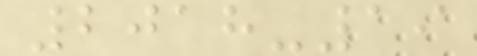2018-19
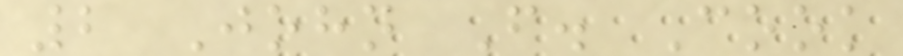2 John F. Cook
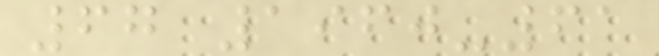67 1960-61
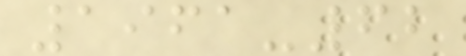1961-62
